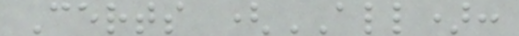Certs (ALL):
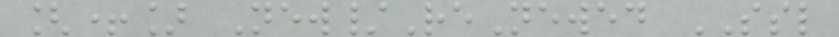[+] New/ReNewed SSL
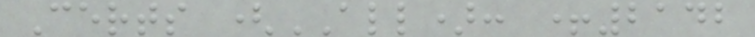Certs (ALL): +2142
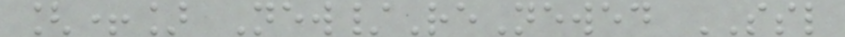[+] New/ReNewed SSL
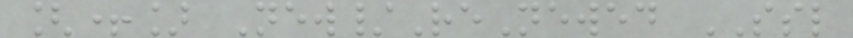[+] New/ReNewed SSL
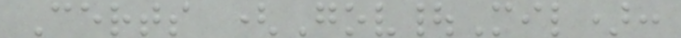Certs (Gov|Mil):
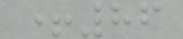+86
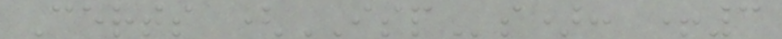Certs (ISPs): +3
